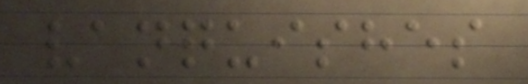vanquishes
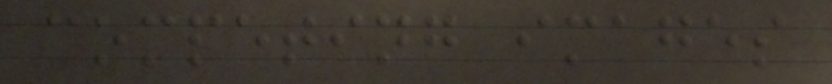competing images
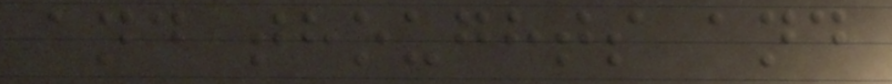and thoughts and
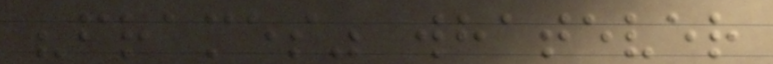"frames" whatever
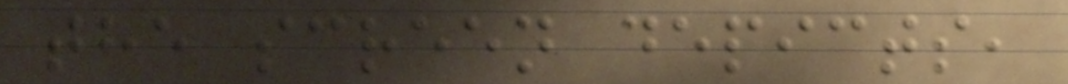the screen depicts,
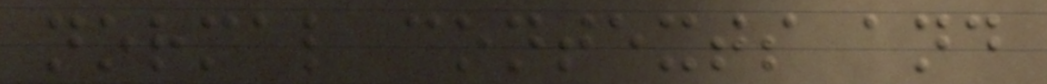normal contexts and
